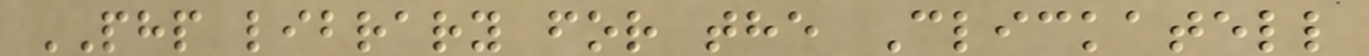PHP library for the Clickatell
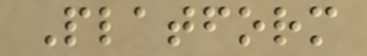Platform
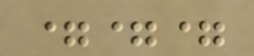===
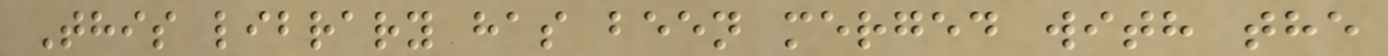This library has been merged with the
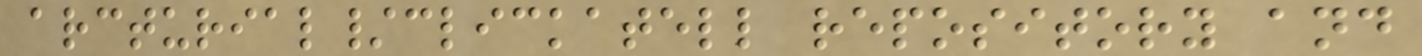arcturial/clickatell repository and
